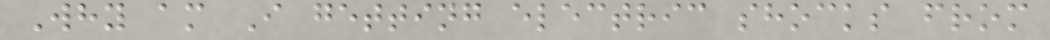Why am I getting electric shocks from
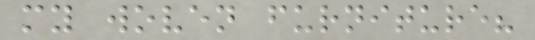my woven furniture?
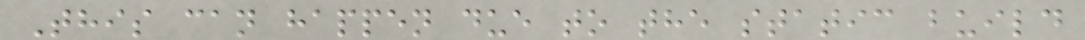This can happen due to the static build
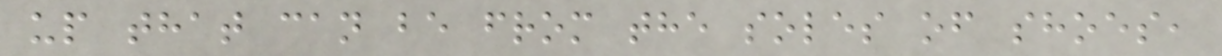up that can be from the soles of shoes,
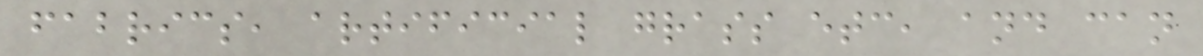fabrics, artificial grass etc, and can
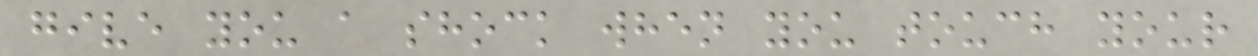give you a shock when you touch your
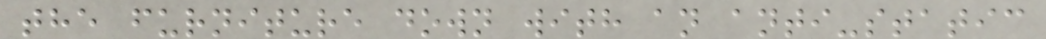the furniture down with an anti-static
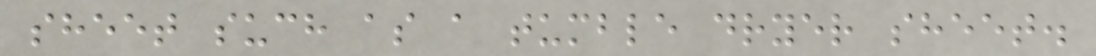sheet such as a tumble dryer sheet.
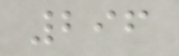296
